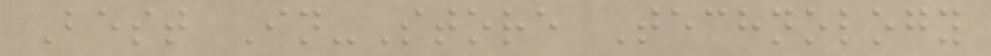Best In-Store Technology
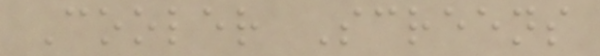Cooler Screens
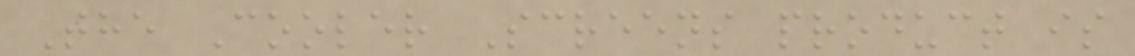The Cooler Screens product is
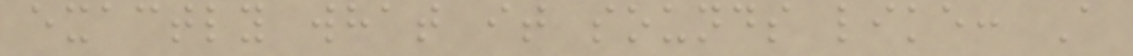exactly what it sounds like: A
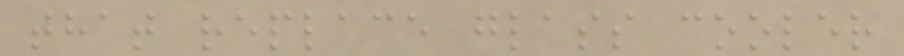that replace glass cooler
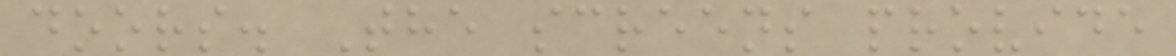doors. The screens provide
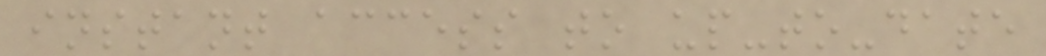instant access to up-to-date
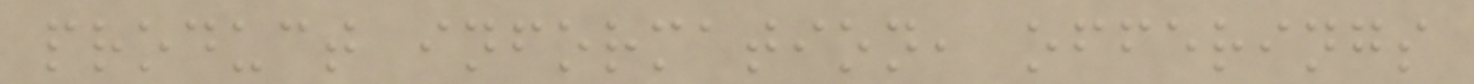product information, offerings
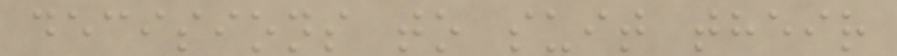decisions to suit their
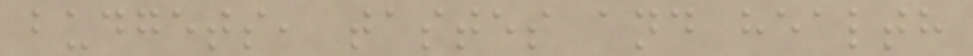budgets, tastes and health
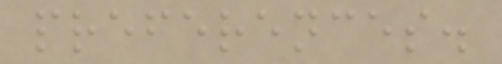preferences.
